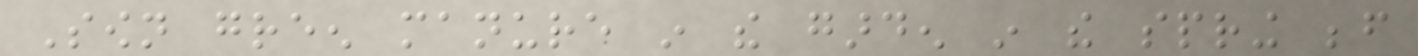Sown green manure in the garden in the spring before
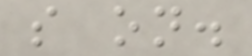so on.
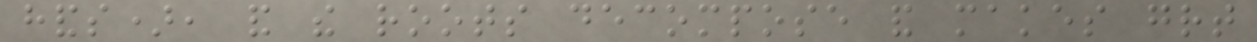hands), and the roots decompose and makes great
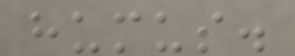humus.
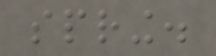spring.
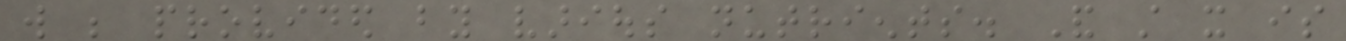will be provided by various nutrients. And still it is
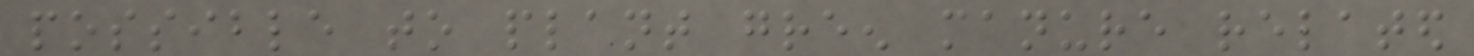possible to plant green manure related
